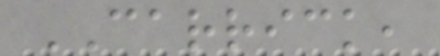CARRICK,
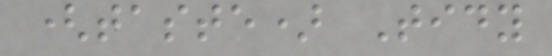(taste) Tidy
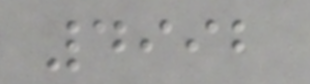4992
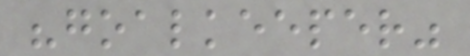"goalkeeper"
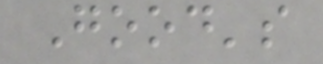Good's
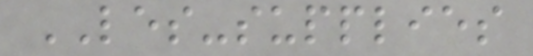LES-supplies
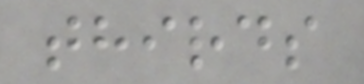thirds
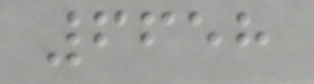6658
